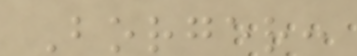Borger:
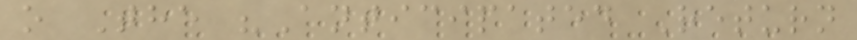o The "Anticipated Return
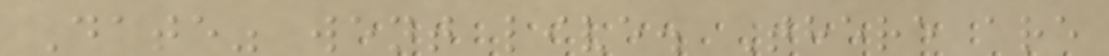Date" went live. There are
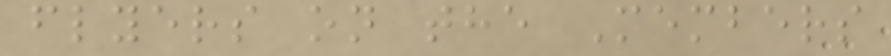flyers on the Members
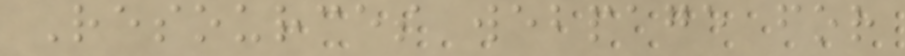Resources webpage for
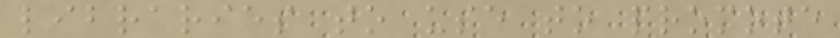libraries to use to promote
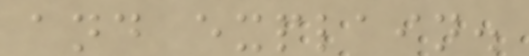and explain.
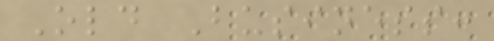Old Business:
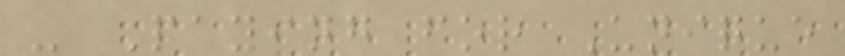- Paying for Unique
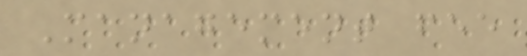Management fee
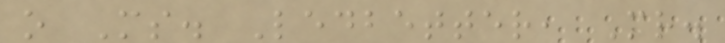o Ms. Ledbetter, Mr.
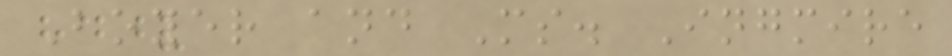Boyer and Ms. Ingmire
